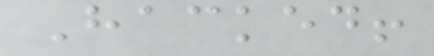Hacked!
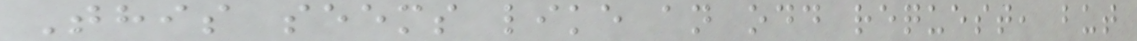This seems like an odd request, but
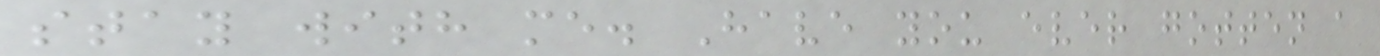stay with me. Have you ever gotten a
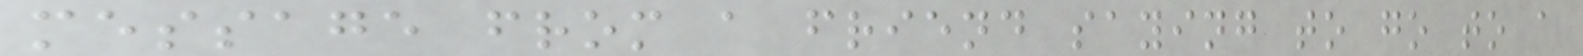message from a friend saying to go to a
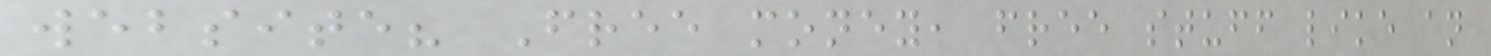website? Free money, free stuff like an
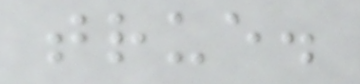true.
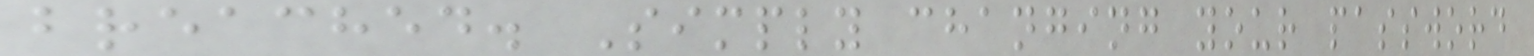breached. Simply changing your password
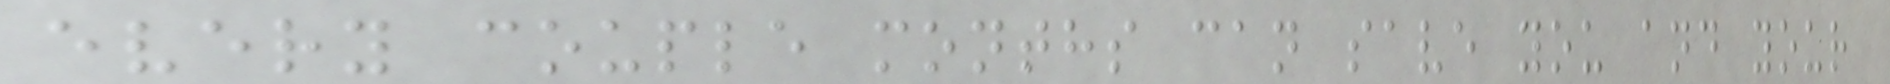every couple months can save you and your
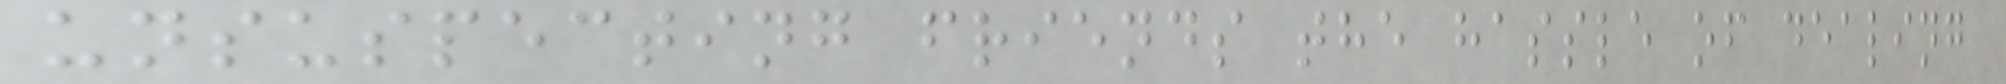unsuspecting friends the hassle of dealing
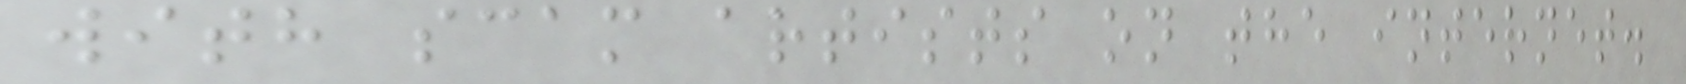with scam artists on the internet.
